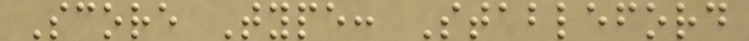Score Type: Stableford
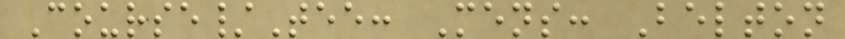Course/Tee: Mens: Belton
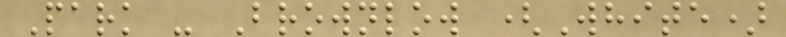Park - Brownlow (White)
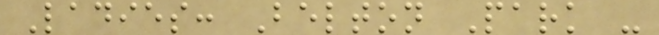Ladies: Belton Park -
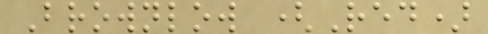Brownlow (Red)
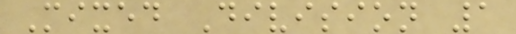Mixed Division 1
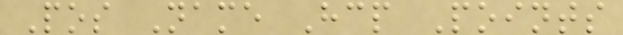Pos Name Hcp Points
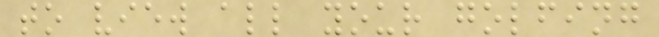to view all your golfing
